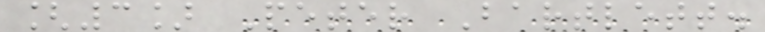[3] Peter Bartlett.
